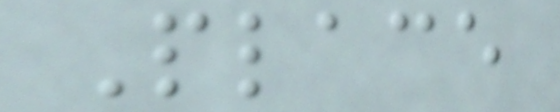Place
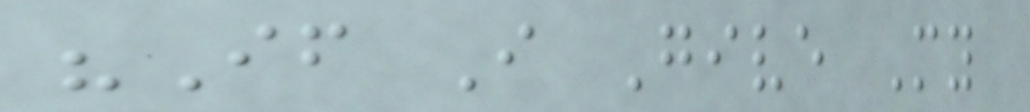"If I Give My
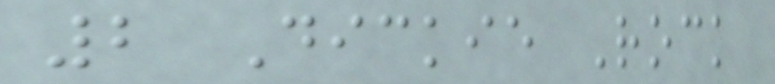2 Dickie Rock
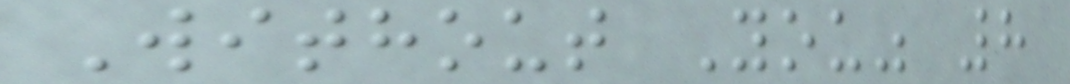Without You" 8
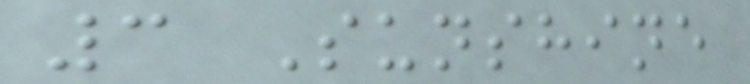3 Sunshine
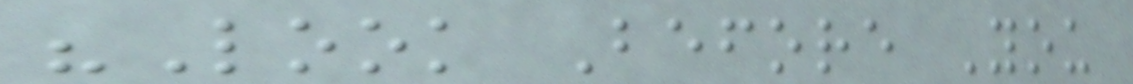"Look Before You
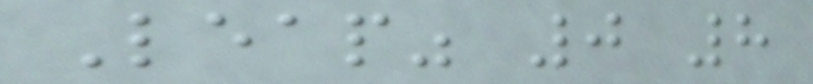Leap" 0 8
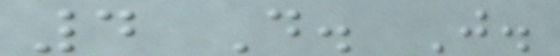4 D. J.
